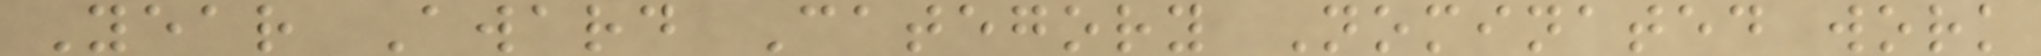Year Award Category Nominated work
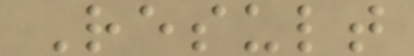Result
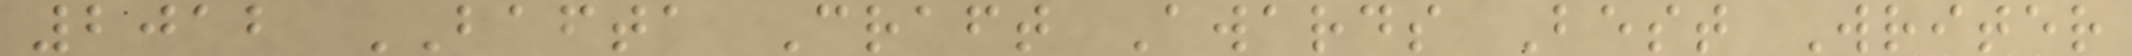2012 BAFTA Craft Awards Best Writer
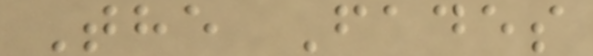The Fades
